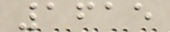1615
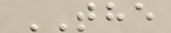THE
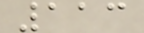113
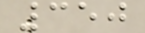350
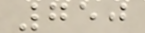750
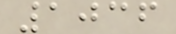1036
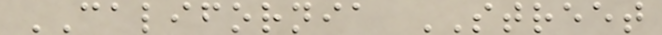CALIFORNIA STREET
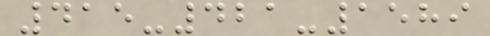415-421-1589
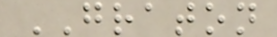GRATON
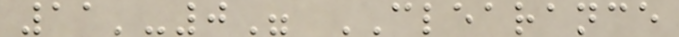11'-0" CLEARANCE
